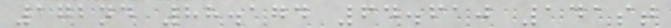172nd 88.174 64.610 141st
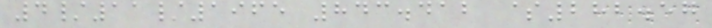4/11/1965 843.412 $282.57
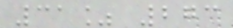31% 273
